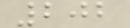202
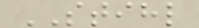STIHL
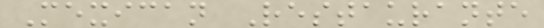Mexican Restaurante
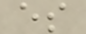es
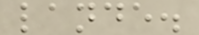lande.
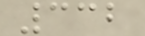332
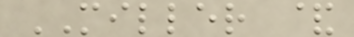MILLER &
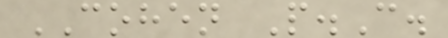COHEN P.C.
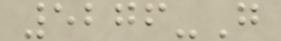5276-G
